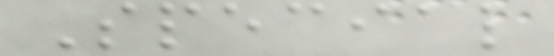Special
